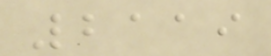2119
